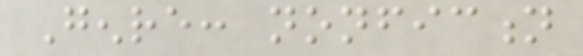Genre: nonfiction
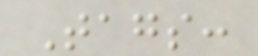Tags:
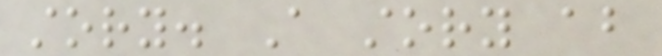story. A story about
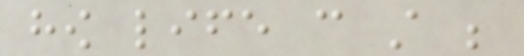how life can still be
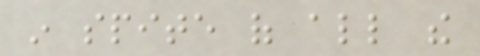in spite of all the
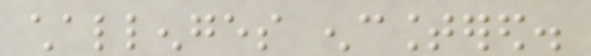challenges encountered.
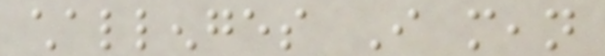challenges I mean
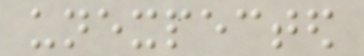unexpected
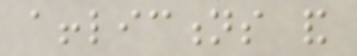afflictions and
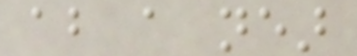about a near
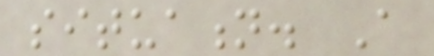situation. A
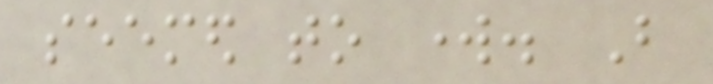seemed to work. But
